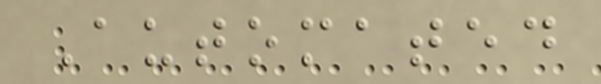Automated
